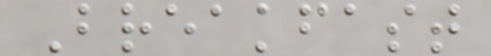Breakfast
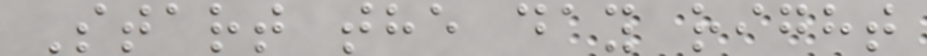Start the day right
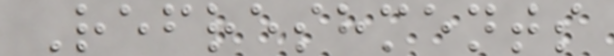Refreshments
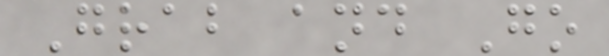Grab and Go
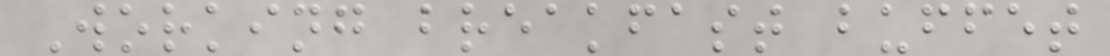Working breakfast buffet
